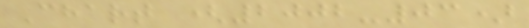Chart (2002-03)
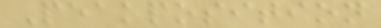Peakposition
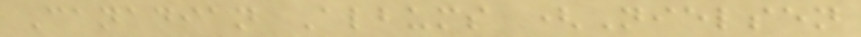Canadian Albums (Nielsen
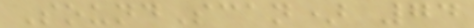SoundScan) 74
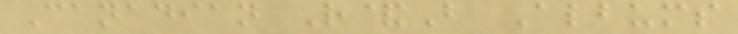Canadian R&B Albums
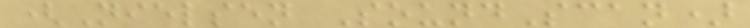(Nielsen SoundScan)
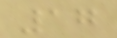17
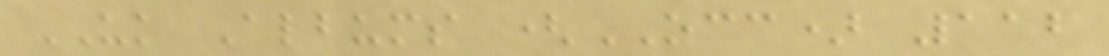UK Albums (OCC) 112
